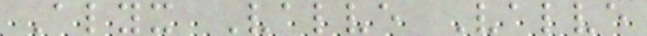Alyx Valve Valve
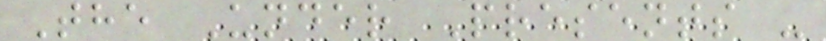The Under Presents -
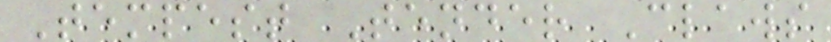Tempest Tender Claws
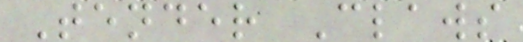Tender Claws
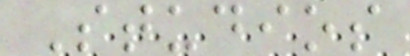Studios
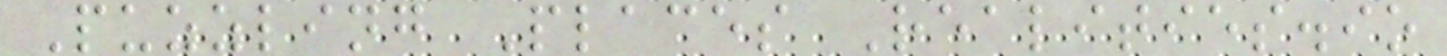Puzzling Places Realities.io
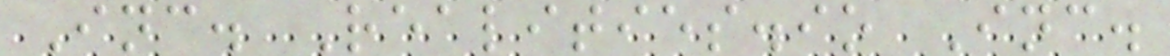Inc. Realities.io Inc.
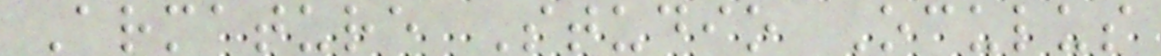Armature Studio Oculus
